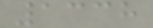1338
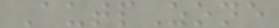AutpZone
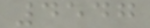4547
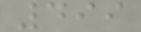499
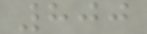800
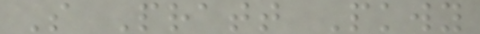S Pratt Pkwy
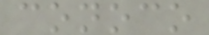conoco
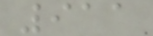911
